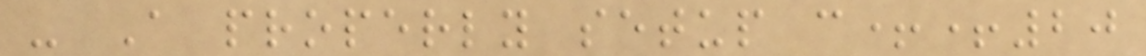- A properly setup c++20
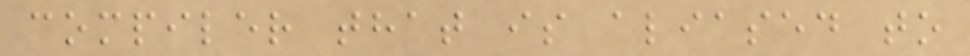compiler that is aliased to
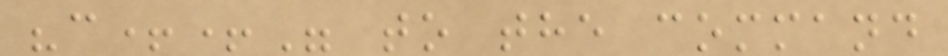"c++" to the command
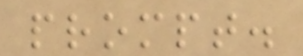prompt.
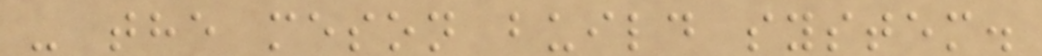- the meson build system.
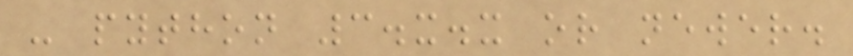- python 3.x.x or newer.
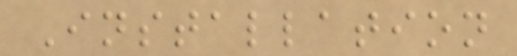Installation
